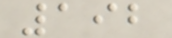192
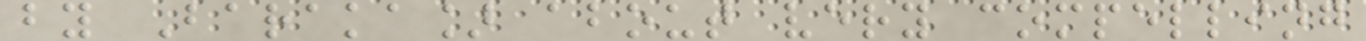by Baraka] about very compelling
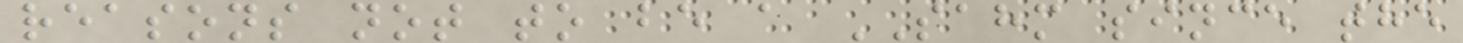reasons not to be a SAHM since the
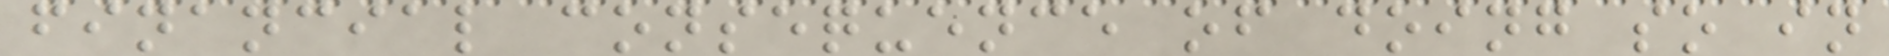financial consequence of doing so in
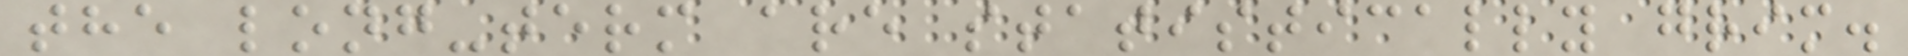the long-term are statistically grim.
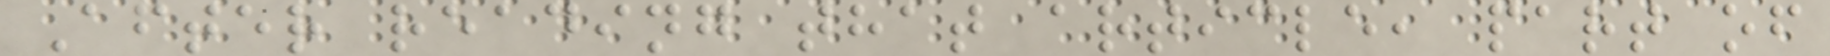After reading that article, part of
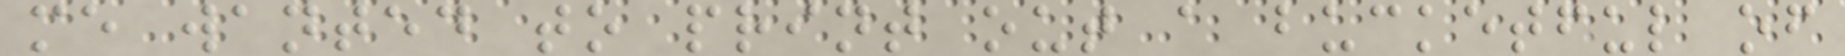me wanted to print out a bucketful of
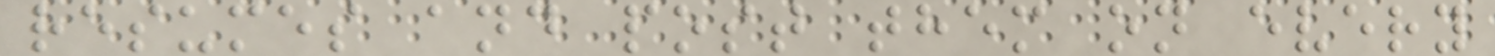resumes and post them on every
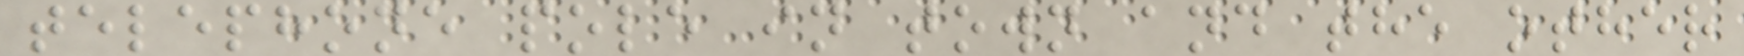telephone pole in town and the other
